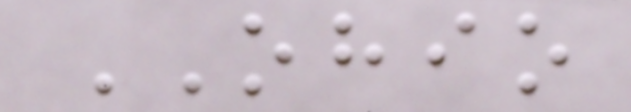OHIO
